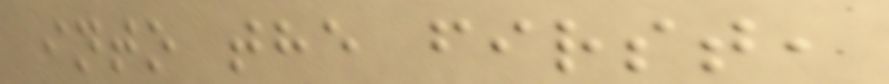into the first,
